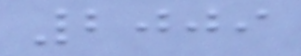2009
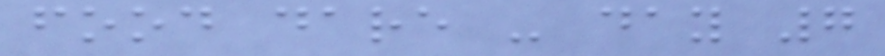food dare - day 7
